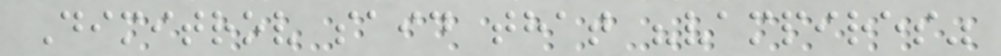Dimitrov said that "vampires"
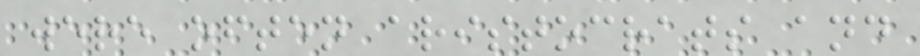were often aristocrats and
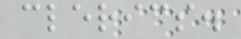clerics.
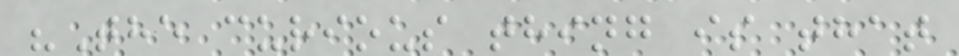"The curious thing is that
